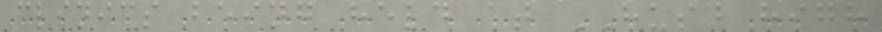clinics being held at HUSD high
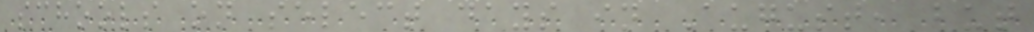schools on select days in August, but
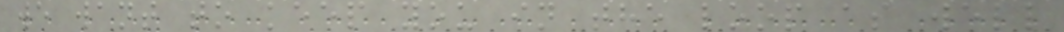we want to keep you in the loop as well
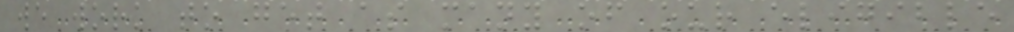we work to get as many of our eligible
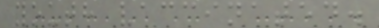youth vaccinated.
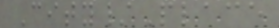City/Place
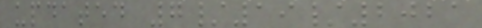updated 7/19/2021
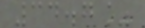34.7%
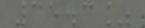35.3%
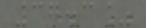37.3%
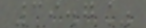39.7%
